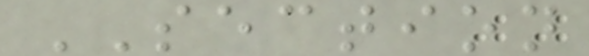SECTION
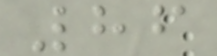86
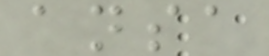ansa
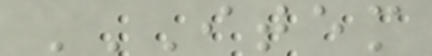ITEM
